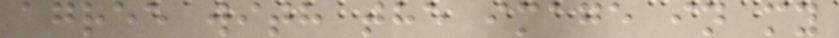agree with the image in my
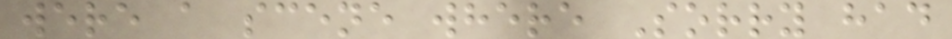were a scene where Sorry had
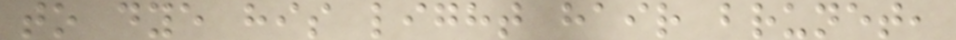to dye his light hair brunet,
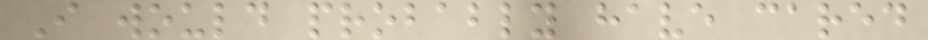I would probably have cared
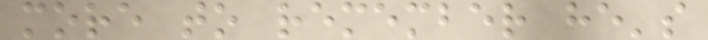more to remember he's
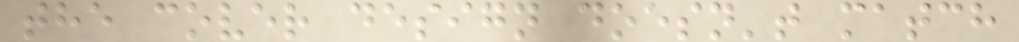the cover design doesn't match
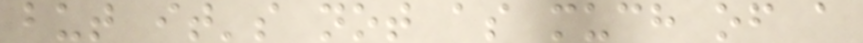but it's not as much of a
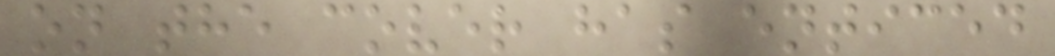on the cover has enticed
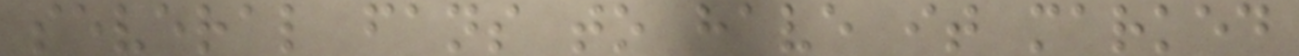several fans to have it marked
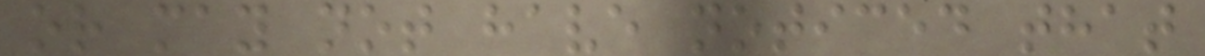or may not have noticed that
